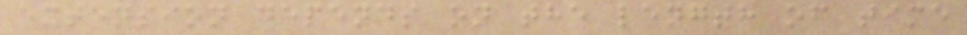extension depends on the length of time
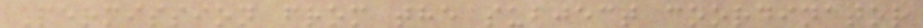Permission from the subject coordinator
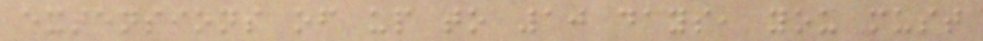extensions of up to 10 days, you must
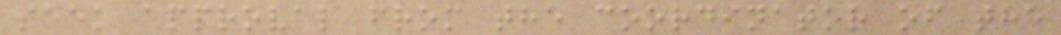seek approval from the coordinator of the
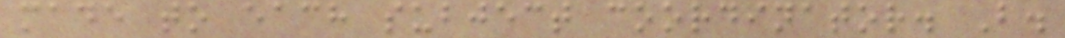made to each subject coordinator. B.
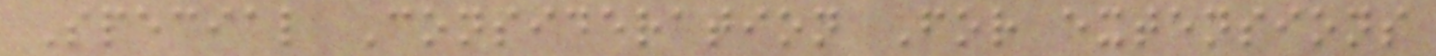Special Consideration For extensions
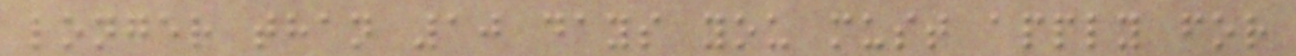longer than 10 days you must apply for
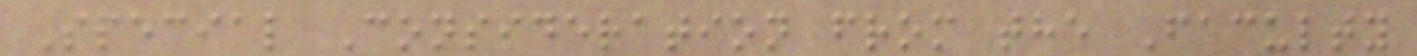Special Consideration from the Faculty
